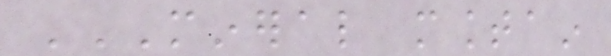MINERAL MOUNTAIN
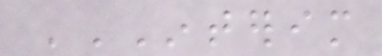INTERIM
